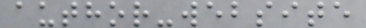author-website
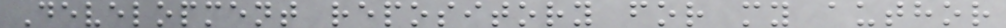Development repository for my author
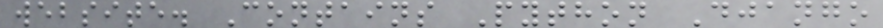website. Contains Python Django
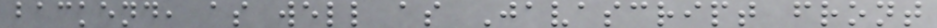backend, as well as Javascript front
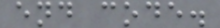end code.
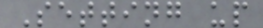Setting up
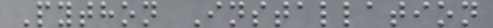Python Installation
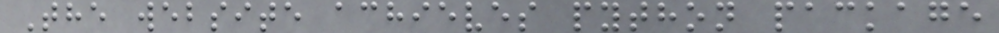The website achieves python package
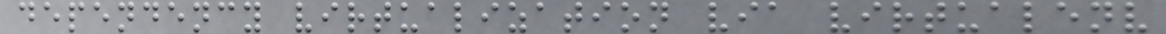dependency virtualization via virtualenv
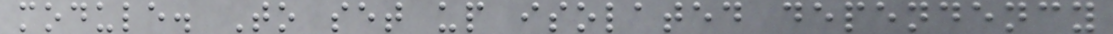module. To set up isolated dependency
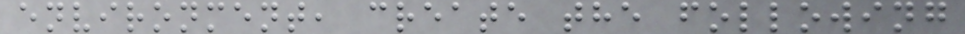environment, create the following
